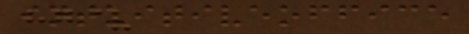intuitiveoffice
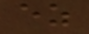ez
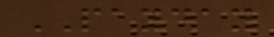PAYDAY
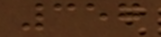357
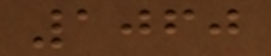1060
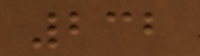232
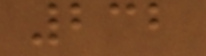232
